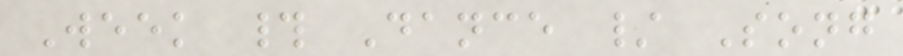Week # Dance / Song
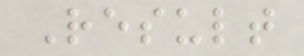Result
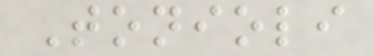Tonioli
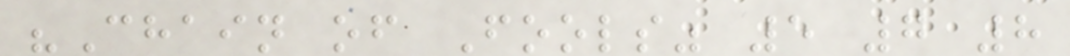"Chain of Fools" 5 7 8
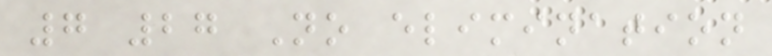7 27 No elimination
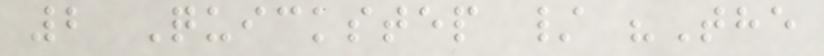2 Quickstep / "The
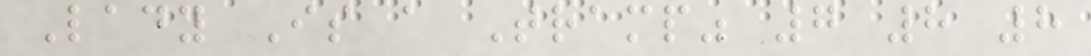Lady Is a Tramp" 7 8 8
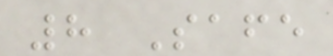8 Safe
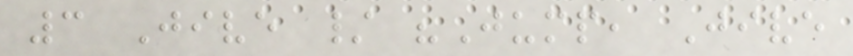3 Jive / "Jump, Jive
